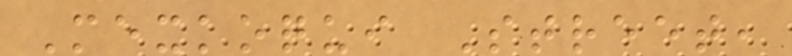Mexkoqui Street,
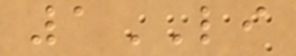1LI
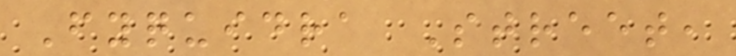Fyquidra Street,
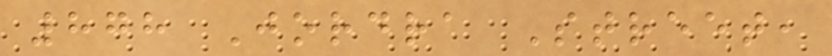878 Jordra Street,
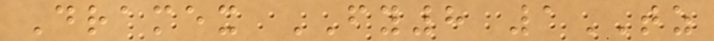Dramex FY8 1TZ
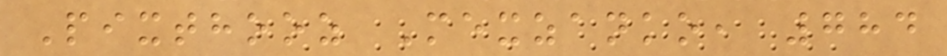Pixthooz Mexzanko, 784
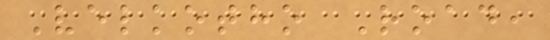Velkotho Road,
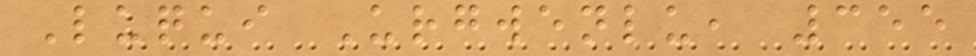Luqui Urgwenlu, 355
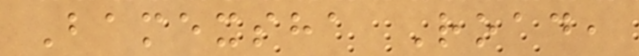Bamexsha Road,
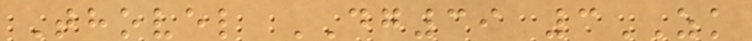Thovel DG39 3ZK
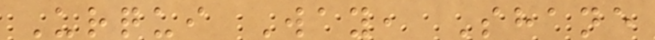Urqui Way, Shane
